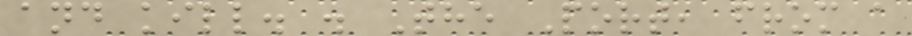and kill. . The Port, from a
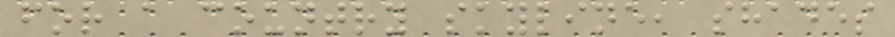for a country skyline, shades
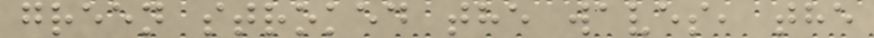green stroked the waves, the
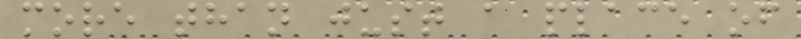more than just a place of
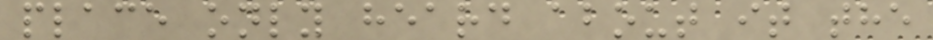place only heard about it the
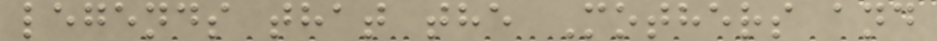legends that the Mothers and
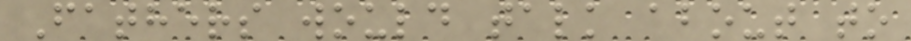Fathers would talk about to
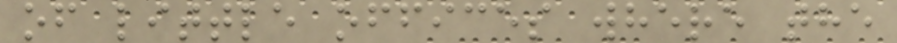of little offices where the
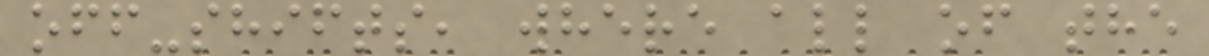off-shifts, where all of the
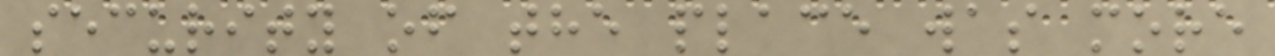security of the place was more
